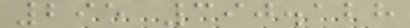295 390.128
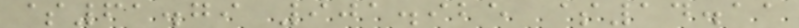$61.79 901.925 $14.11
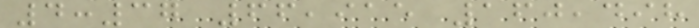4:37 66,915 160,498
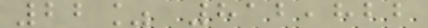22% 812,822
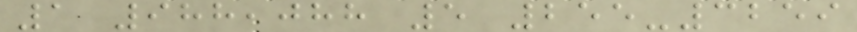1 988,088 5 255-3259
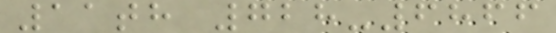11th 728-6866
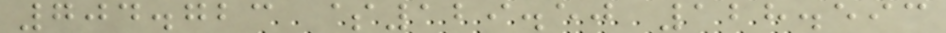704.723 $129.50 128.593
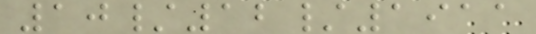10/12/1911
